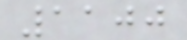1100
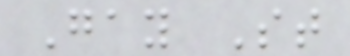Gay St
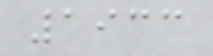1933
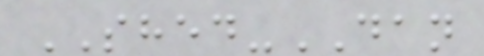SHED-DAN
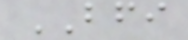BFI
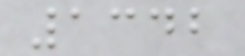1342
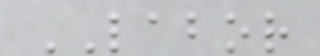LABOR
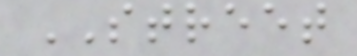STREET
